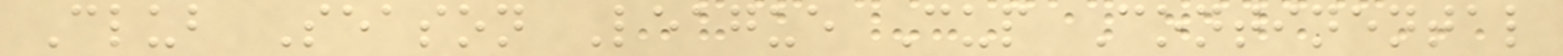Club Season League Cup Continental
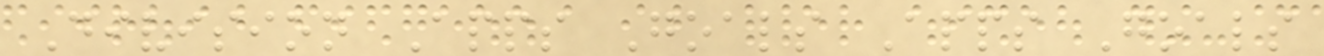Division Apps Goals Apps Goals
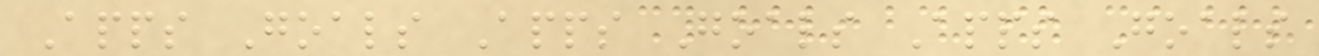Apps Goals Apps Goals Apps Goals
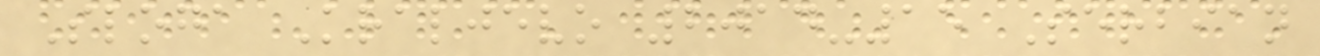Sloga Kraljevo 2014-15 Serbian
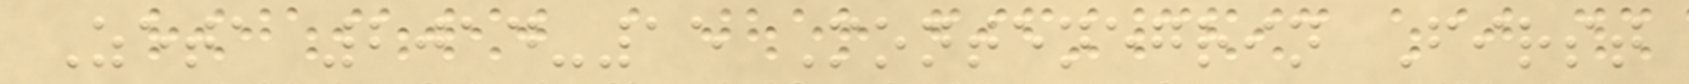Zeta 2014-15 Montenegrin First
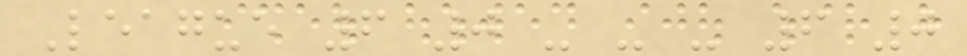League 6 0 - - - 6 0
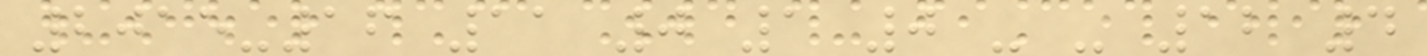2015-16 11 0 1 0 - - 12 4
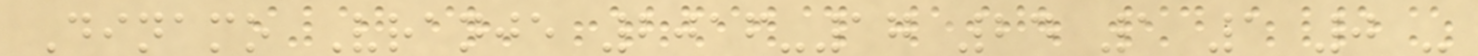Dinamo Vranje 2016-17 24 1 1 0 -
